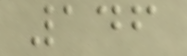146
